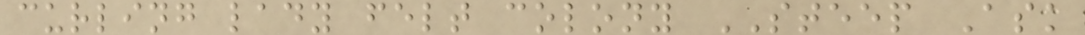curling lady felt colony STEEP Ask
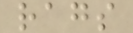rags
